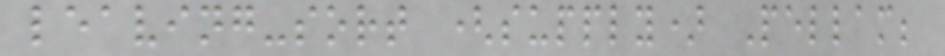leaving-sort (supply) Pellam;
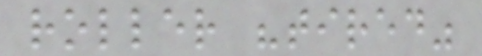roller "tired"
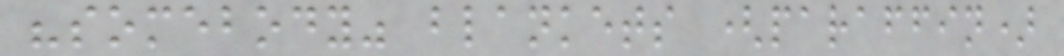"somebody" blankets (paraffin)
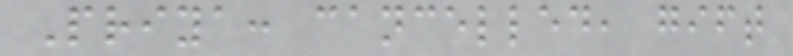Priya: cancelled, gift
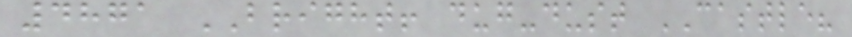4871 BRIGHT! dug-dust CASTLE?
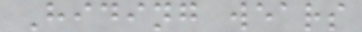Hiding wears
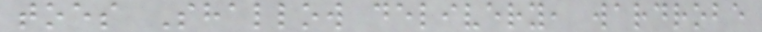toes Shallow delivery, wardrobe
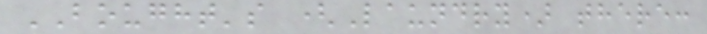BOUGHT's (Laundry) there:
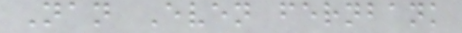Nan Even fernbank
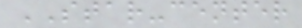STAR-center
